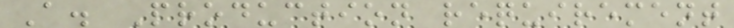A. Production requirement
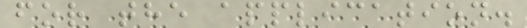for the application.
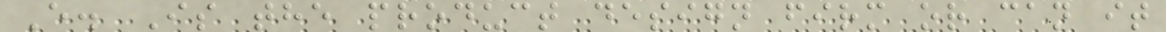E. Is the product design firm or can it
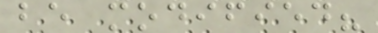be modified?
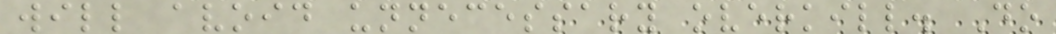will avoid unnecessary overkill. Do
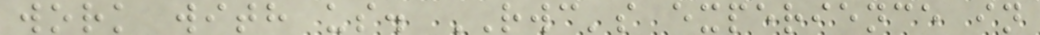work with us. RWC's experience in
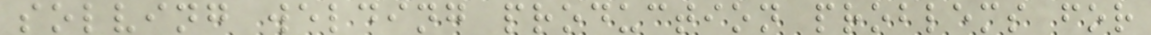solving welding production problems for
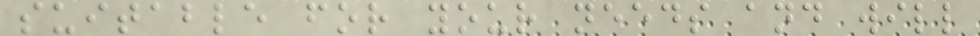suitable for your needs and will
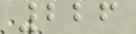226
